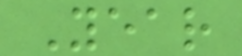Year
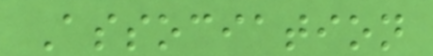Association
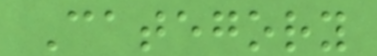Category
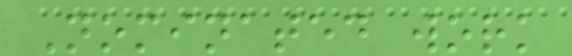Nominated work
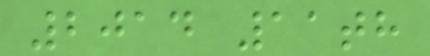2014 11th
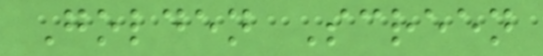Golden Screen
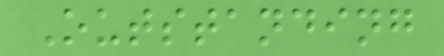Outstanding
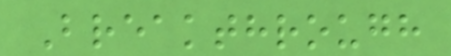Breakthrough
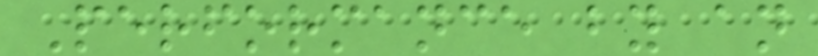Performance by an
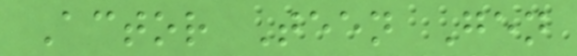Actor Teen Gen
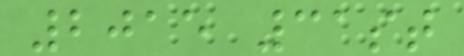2015 31st
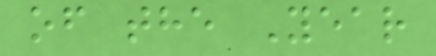of the Year
